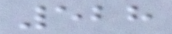528
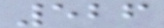526
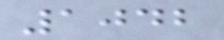1042
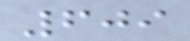609
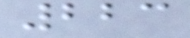223
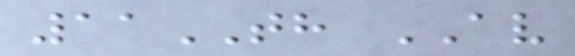11TH AV
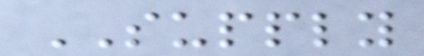SUPPLY
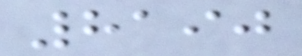8190
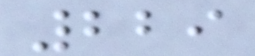229
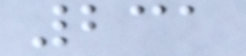231
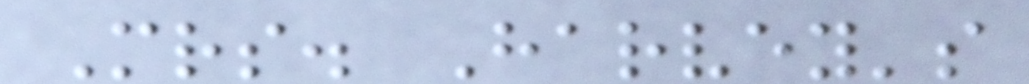Mrs. Harvey's
